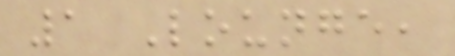1 Lounge,
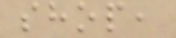shop,
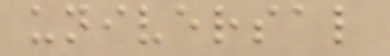universal
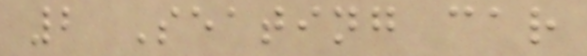2 Seating car
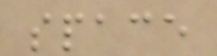space
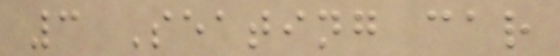3 Seating car
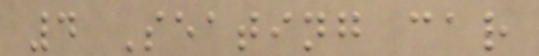4 Seating car
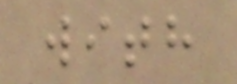with
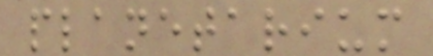planetarium
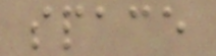space
